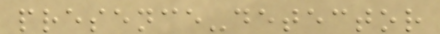presence-detector
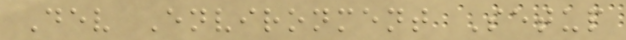Dev Environment Setup
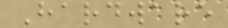Hardware
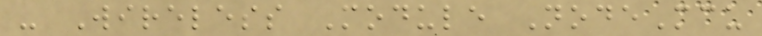- Wireless Module NodeMcu
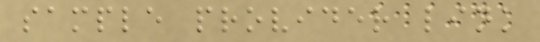sample provider link
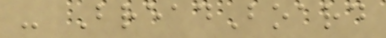- BreadBoard
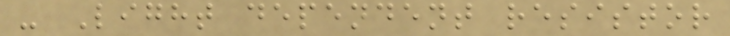- Light dependent resistor
